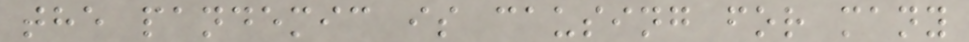the pandemic is causing for many
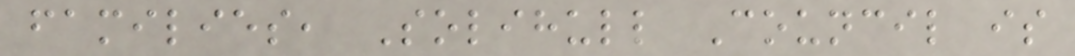families, Solihull Council is
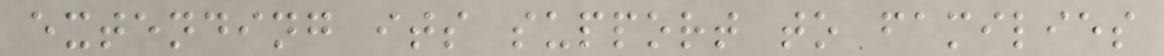extending its support to families
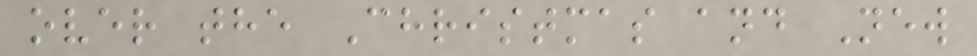over the Christmas and New
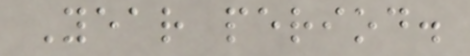Year period.
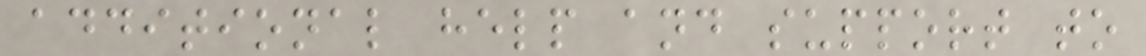additional help and support to
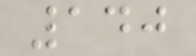140
